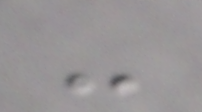-
